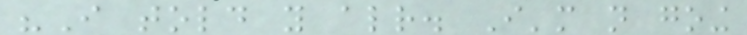"I told you already. I'm not going
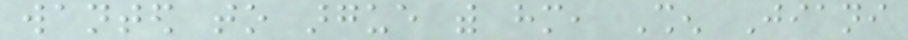wanted to argue with him, Shen Jiani
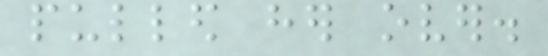pulled her over.
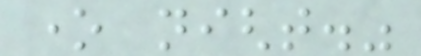one night."
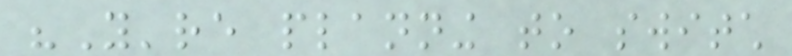"You're planning to switch
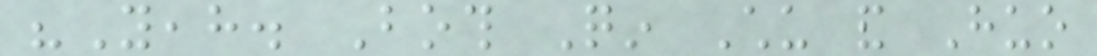"Yeah. Both Qin Chu and Huo
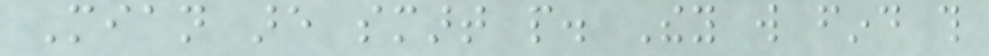Mian are smart people. They will find this
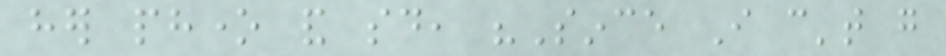her phone and said, "Since I can't go
